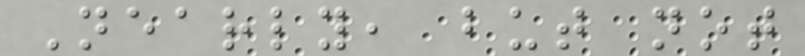Nearly, but not
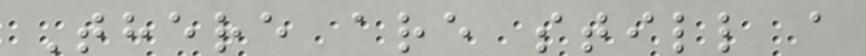There are still a
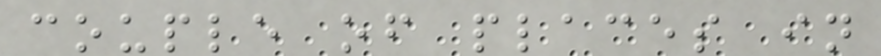couple of places in
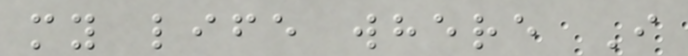my life where I
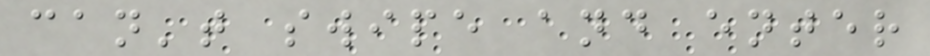can't swipe and enter
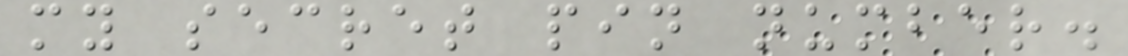my secret pin number.
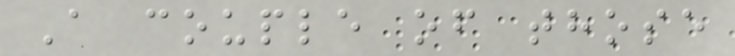A couple of those
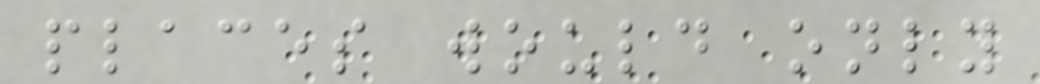places would only
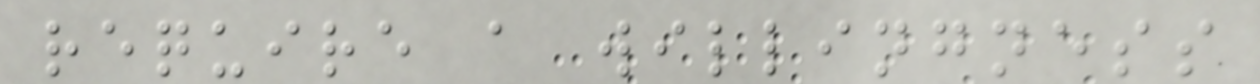require a willingness
